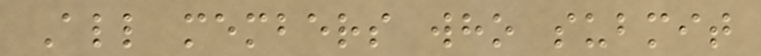All members who submit
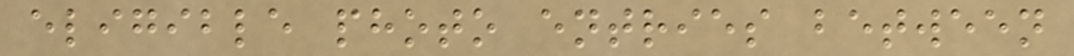eligible photo entries between
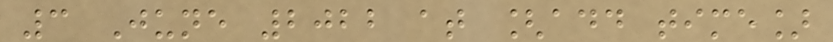3 June 2022 at [add time]
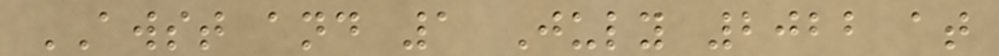AWST and 1 July 2022 at
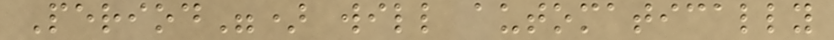Period") will automatically
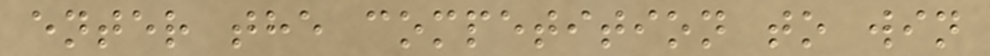enter the competition to win
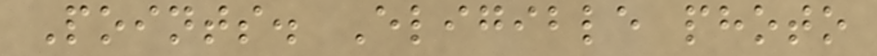Points. Eligible photo
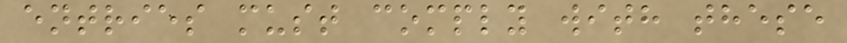entries must comply with these
